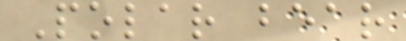Polar bear
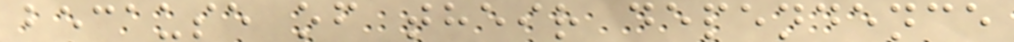because of their dependence
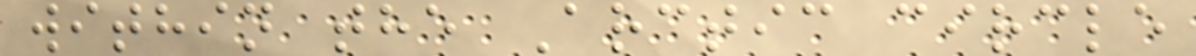within the Arctic circle
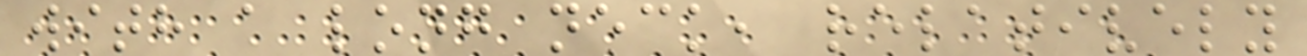with a long neck, relatively
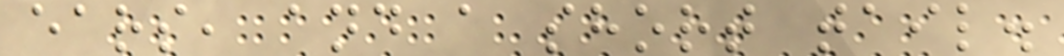ears, and a short tail.
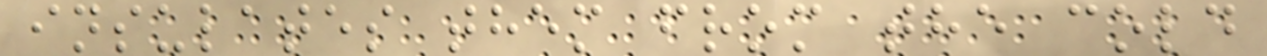insulates them from the cold
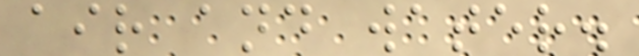air and water.
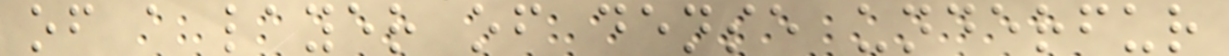of a layer of dense underfur
